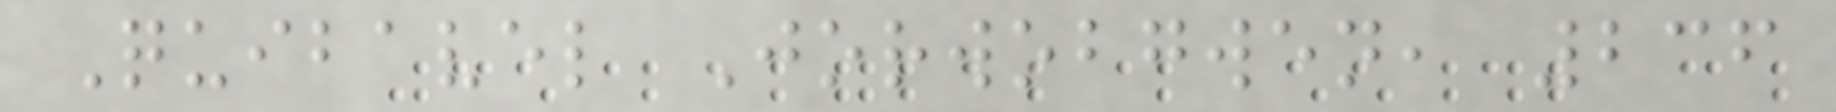Quibavel Jorwobgwen, 236
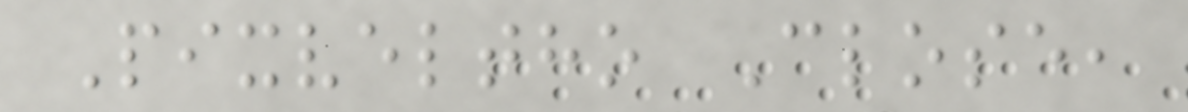Pixveltho Close,
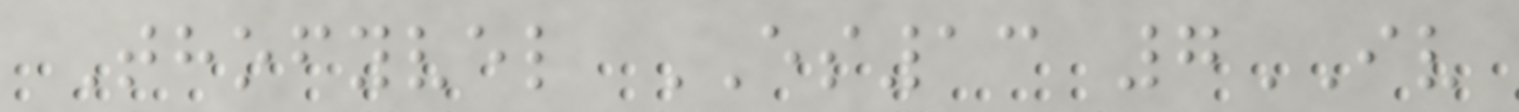Thofyvel ES13 7IV
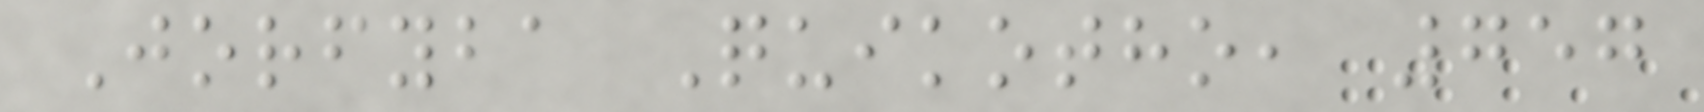Jorfyba Quikotho, 757
